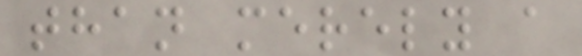than merely a
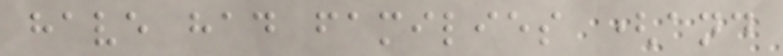have had families (and
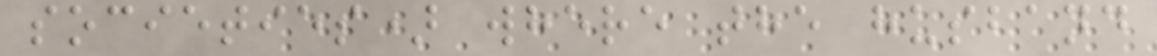societies) where the husband
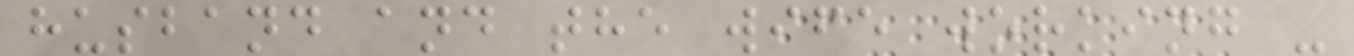husband and the wife working -
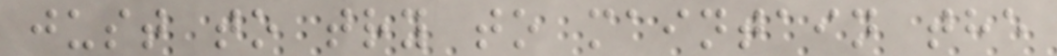just to try to maintain the
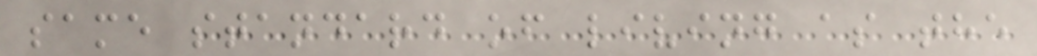same standard of living as the
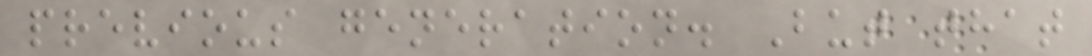previous generation. But that
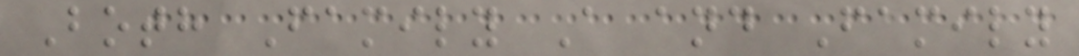Both Family A and Family
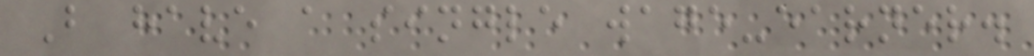B have a single wage-earner.
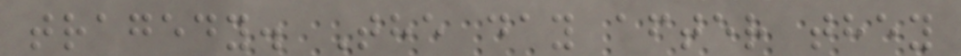tragedy. The day after they
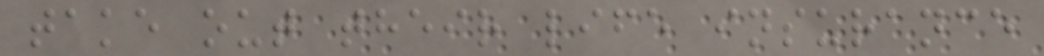take out their life insurance
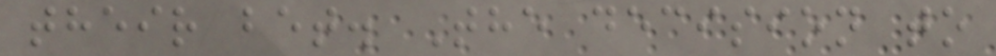their bet. The decision to
